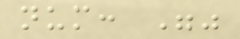num: ""
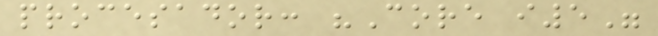procesador: "Core i5"
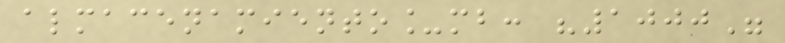almacenamiento_mb: "1000"
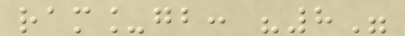ram_gb: "8"
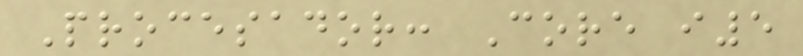Procesador: Core i5
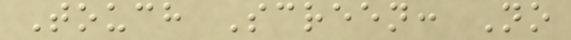Touch Screen: No
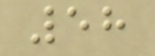58
